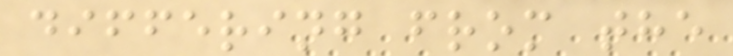differing from the
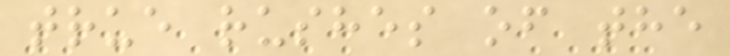true rushes of the
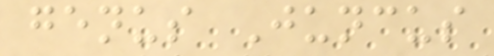genus Juncus
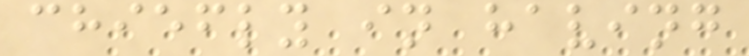chiefly in having
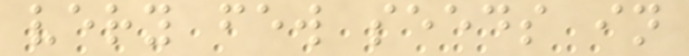very few seeds in
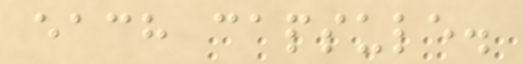each capsule.
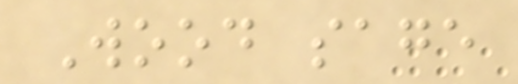Wood sage
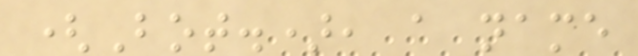(Bot.), a name
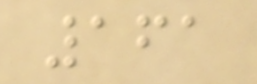161
